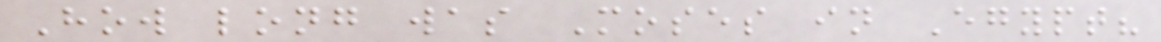How long was Moses in Egypt?
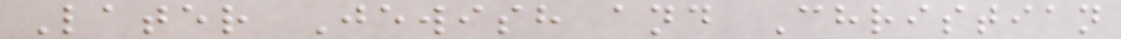Later Jewish and Christian
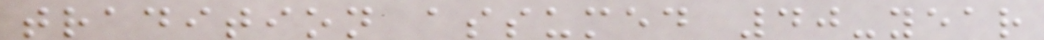tradition assumed 40-year
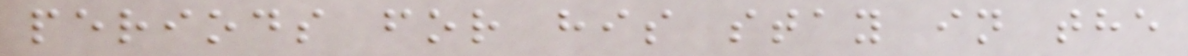periods for his stay in the
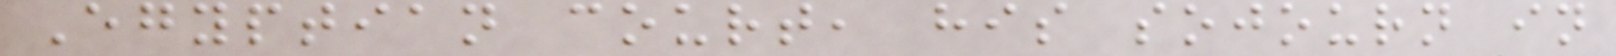Egyptian court, his sojourn in
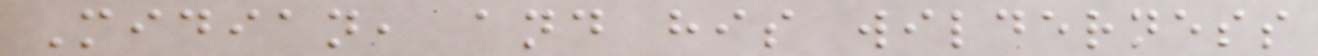Midian, and his wilderness
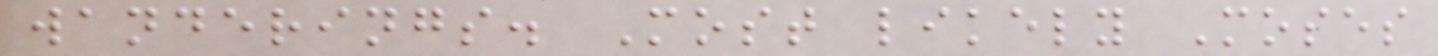wanderings. Most likely Moses
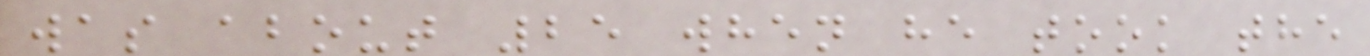was about 25 when he took the
